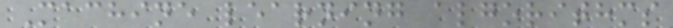Machine learning algorithms
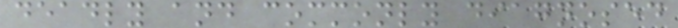deadly and commonly diagnosed
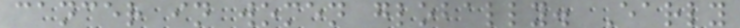cancer in women globally. Early
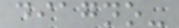diagno-
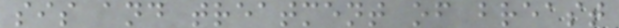sis and treatment of breast
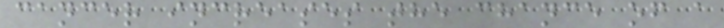cancer increases the chance of a
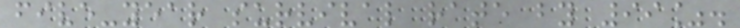five-year survival rate by 99%.
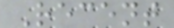Recent
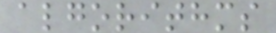algorithms
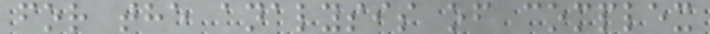for the analysis of complex
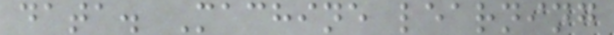data. Machine learning
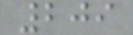209
